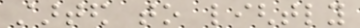started to lightly
